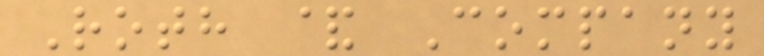Roth & Company
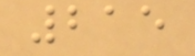215
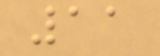11
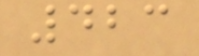423
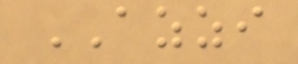AZZI
